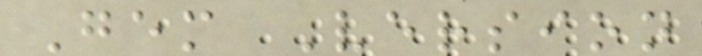Gem Version
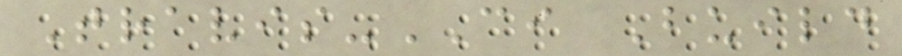Travis-CI Build
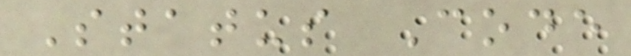Status Code
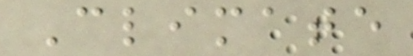Climate
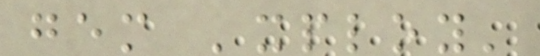gem 'xploy'
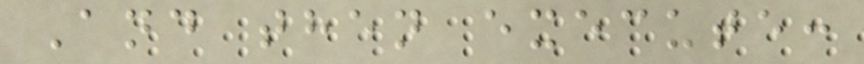And then execute:
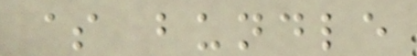$ bundle
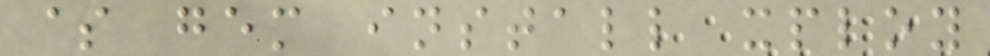$ gem install xploy
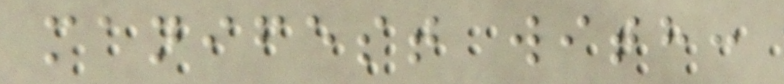manifest with:
